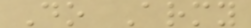Do Army
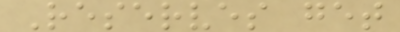Reserves get
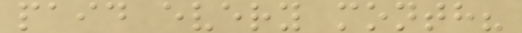paid every month?
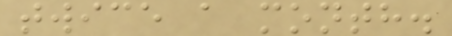twice a month.
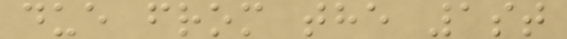due from the 1st
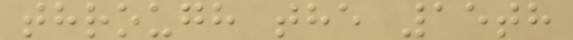through the 15th
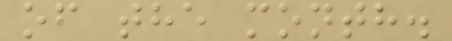of the month.
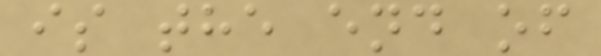is the end of
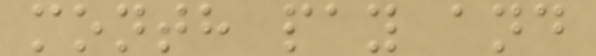month pay and
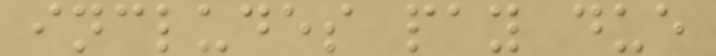includes pay due
